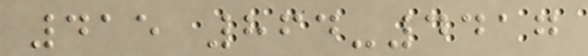415 864-4417
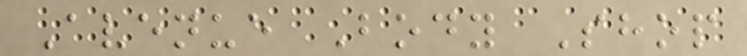Avenue Body Shop
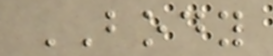BODY
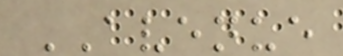AVENUE
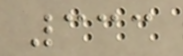333
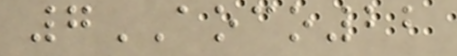7AOCO22
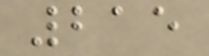215
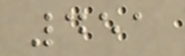451
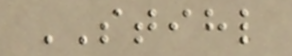STIHL
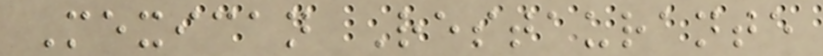Mexican Restaurante
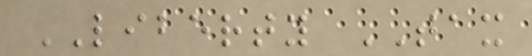LIBERTY TAX
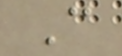C
